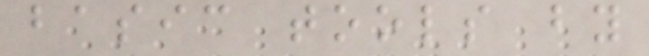basic tools by
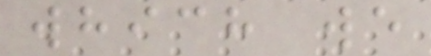which we
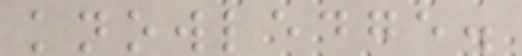knowledge.
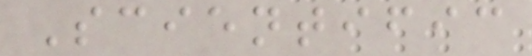Scientific
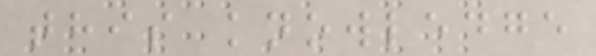this knowledge
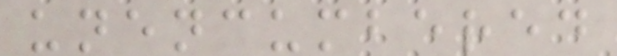unencumbered
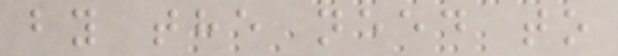by the need to
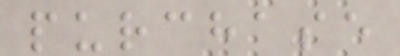purchase
